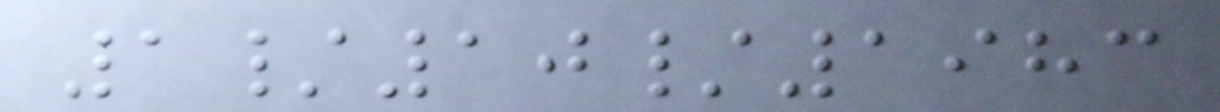1/10/1983
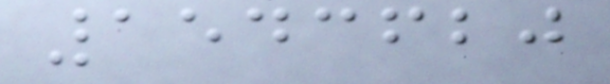1543620
